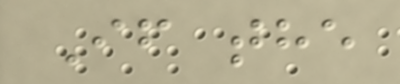If the
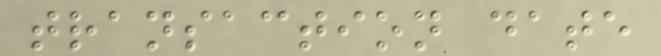transaction date
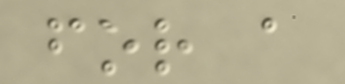for a
